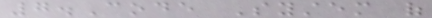7.Code System of
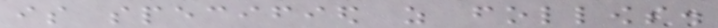is specified as follows.
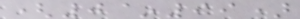(0~99)
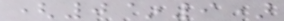(0~9)
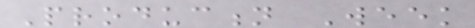Production Week
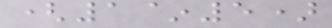(1~5)
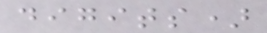digits)
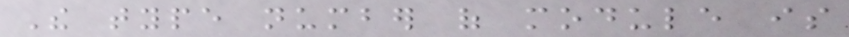The type number of module is
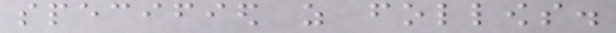specified as follows.
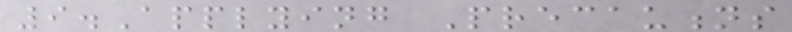9.Applying Precautions
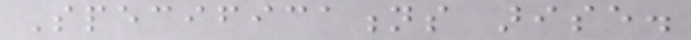Specifications arise.
